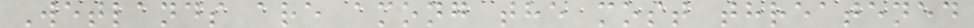Wetlands are among the most threatened
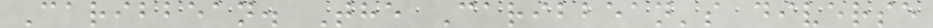Caribbean. The Caribbean's diverse
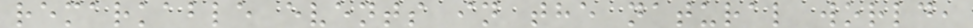remarkable events in the natural world,
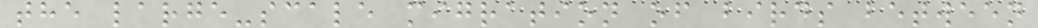the large-scale migration of birds between
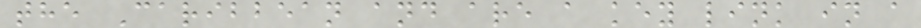the Caribbean and are a key link in a
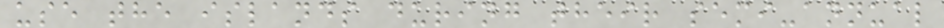use the islands during their semi-annual
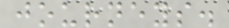journeys.
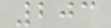203
